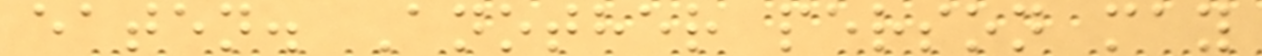eaten. Another person may
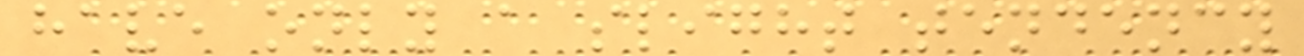have only a slight tendency
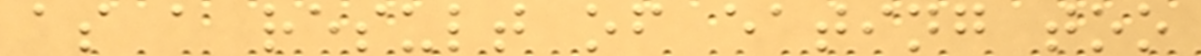as a result of eating too
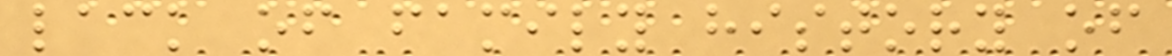lack of family history of
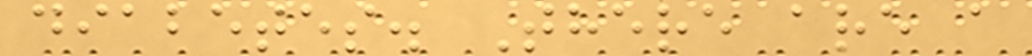diabetes. There are a
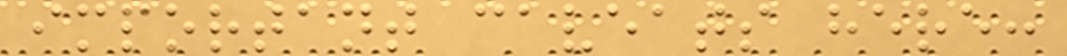important caveats here:
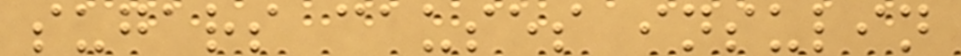sugars causes insulin
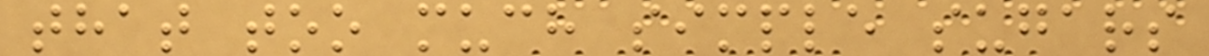that too much simple sugars
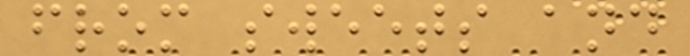from sweets and
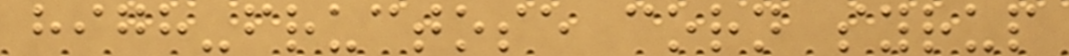high-fructose corn syrup
